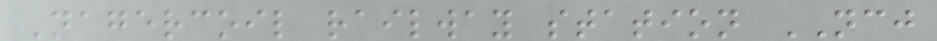Nagercoil railway station NCJ
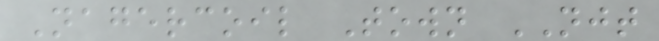Nagercoil Town NJT
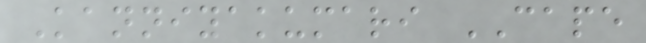Kanniyakumari CAPE
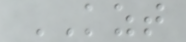KZT
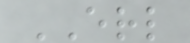ERL
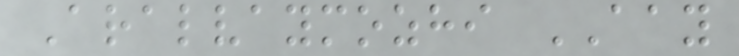Aralvaymozhi AAY
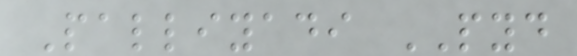Palliyadi PYD
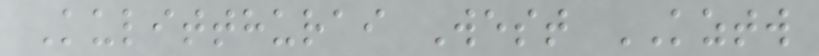Kulitthurai West KZTW
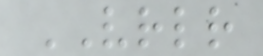VRLR
